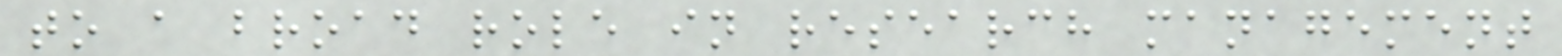to a broad role in research management
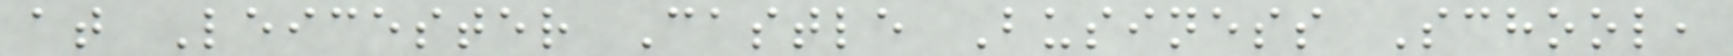at Leicester Castle Business School,
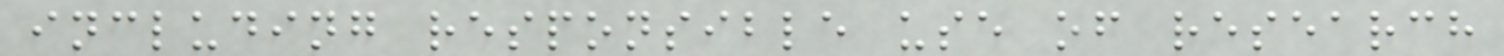including responsible use of research
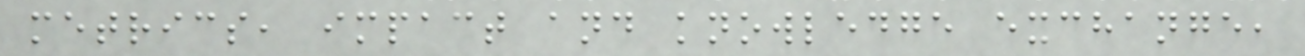metrics, impact and knowledge exchange,
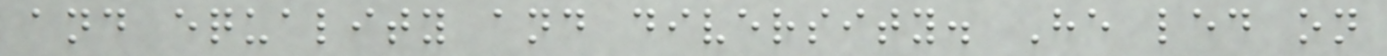and equality and diversity. He led on
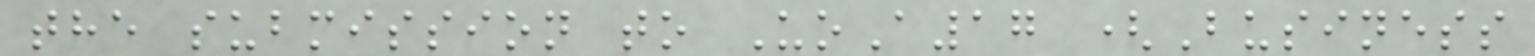the submission to UoA17 (Business
